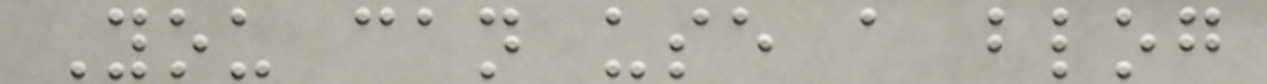You can use a blog
